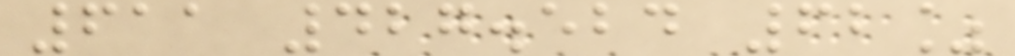611 427.524 62%
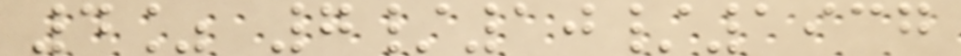4% 7/10/1937
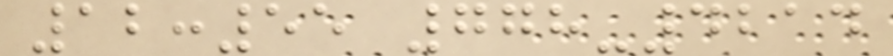12:55 778-4214
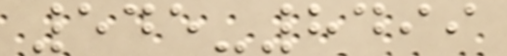545-8499
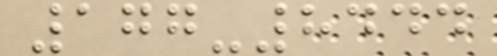177-8444
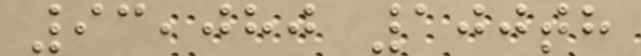93,080 100th
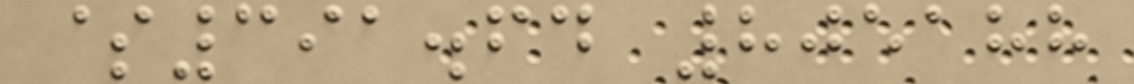$391.64 805188
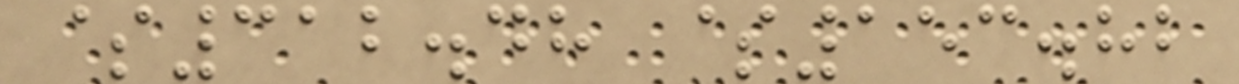$312.48 $153.82
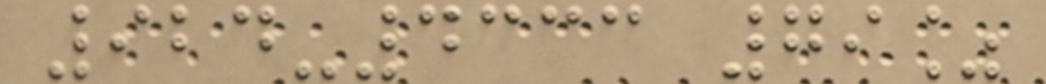924-4333 79%
